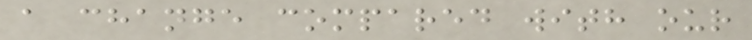a change compared with our
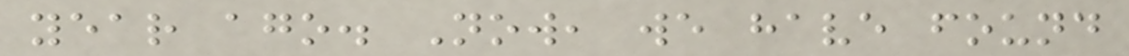year ago. Now, we have found
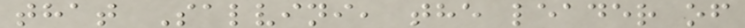that Salvini, the leader of
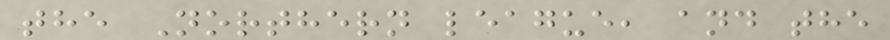the Northern league, and the
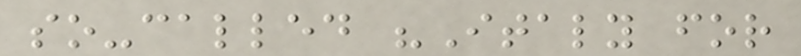so-called "Italy for
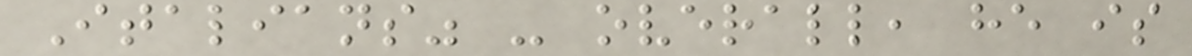Italians" - overall, he is
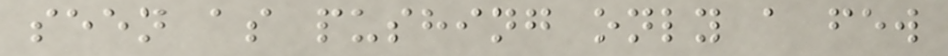seen as pushing only a few
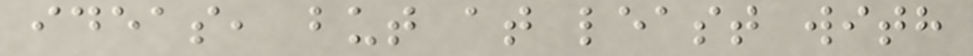ideas, but at least with
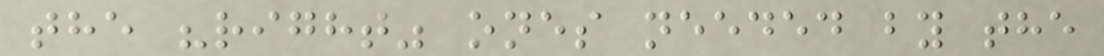the "right" ones needed by the
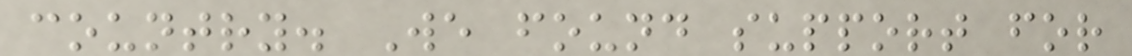country. We found support for
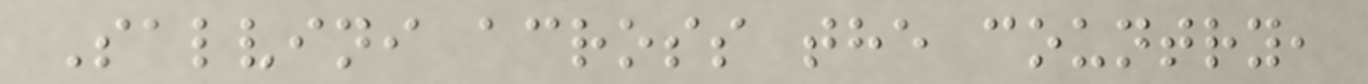Salvini across the country,
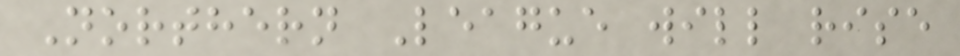Northern League will rise
